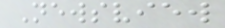Newsview
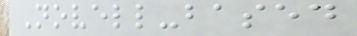Novell-based
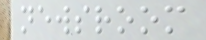newsroom
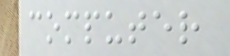computer
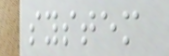system
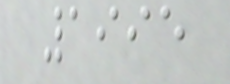1995
